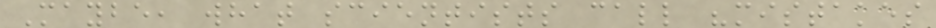Maybe, what scientists call "mistakes
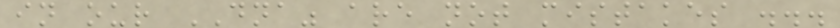in our DNA" are not mistakes ...
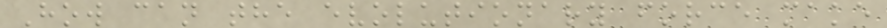How can the evolutionary force make
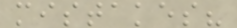mistakes?
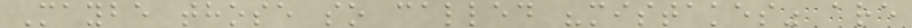Maybe those so called "mistakes" are
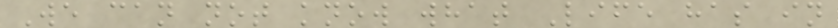We can not know what Life has in
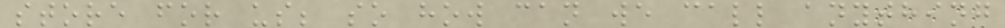store for us; so how can we call anything
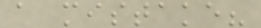a mistake?
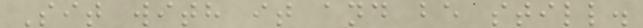Sit with it and be still.
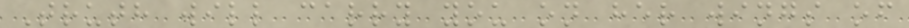Truth will carry you on her wings of
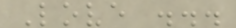Love ...
